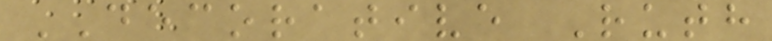DECORATIVE Ruth
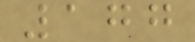177
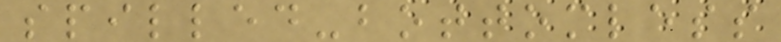spilled-bottomless
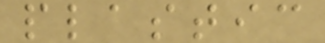plastic
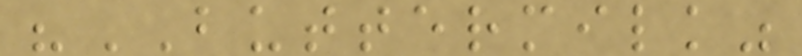"BUTTERMILK"
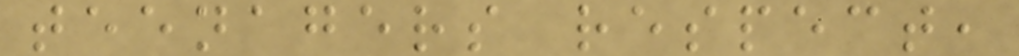teenagers respect,
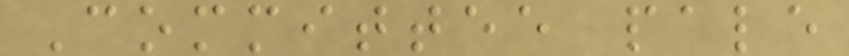Committee pale
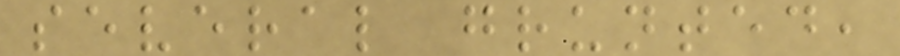several grunted,
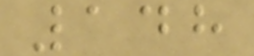148
